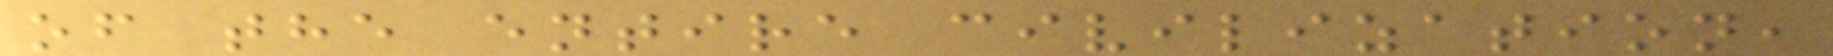of the entire civilization,
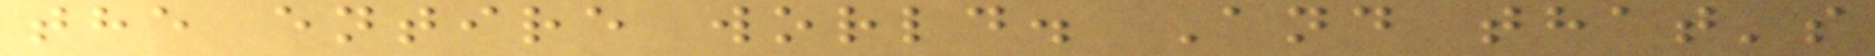the entire world. And that's
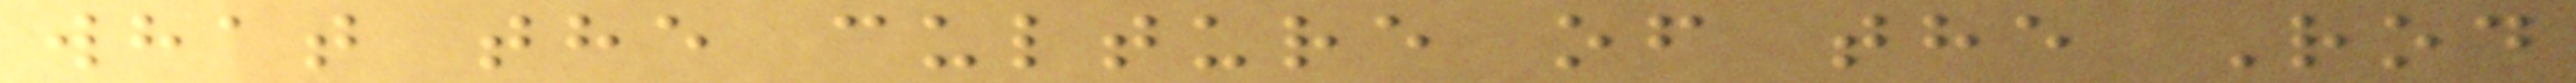what the culture of the Rod
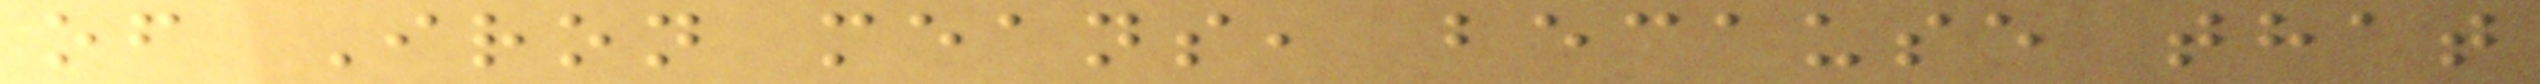of Iron means, because that
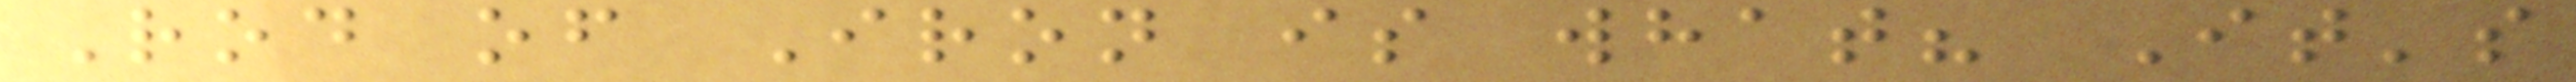Rod of Iron is what? It's
